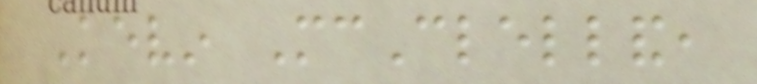Kevin McClelland,
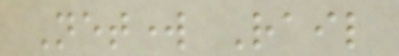Network Rail
